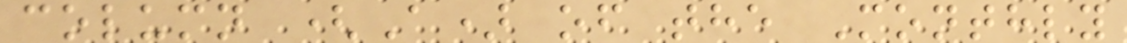column (A) of the Monthly
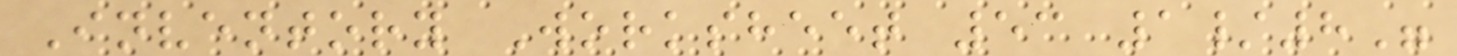Inventory Worksheet 53 1/8"
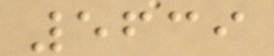5639
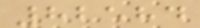82584
